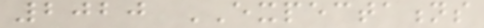2020 EXPECTATIONS
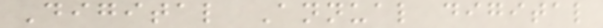Digital Annual digital
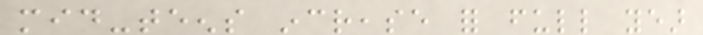mid-teens increase for full year
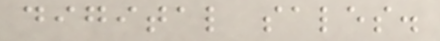digital sales.
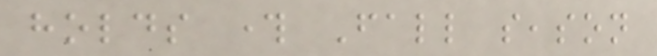holds through Fall season
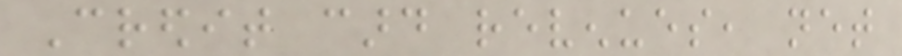Credit card revenues, net
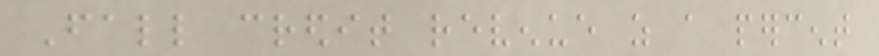Fall credit revenue as a percent
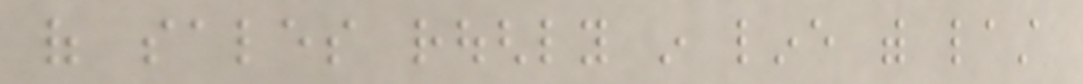of sales roughly in line with last
